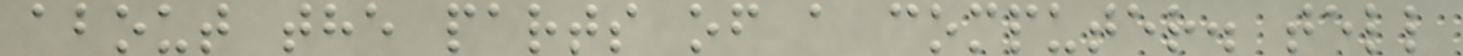about the parts of a computer. tell
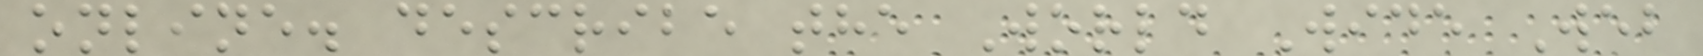online. describe the World Wide Web
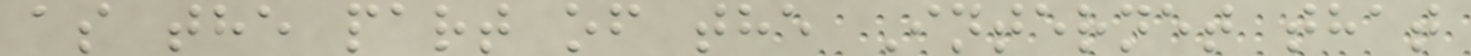as the part of the Internet that
